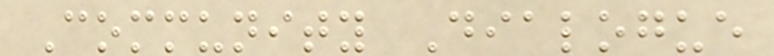Community Dialogue
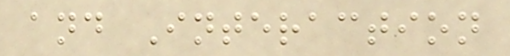and Interaction
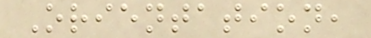Orientation,
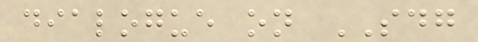dialogue on SDG
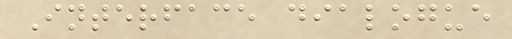Interface dialogue
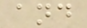and
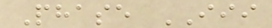Phase III
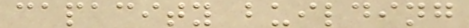capacity building
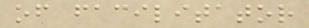of facilitator
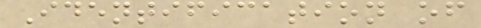Identification of
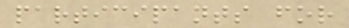participants for
